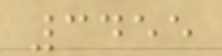3455
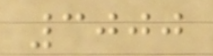3000
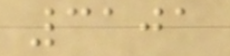3101
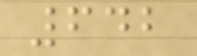642
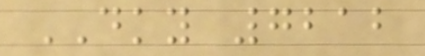DKY 7212
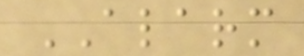ALARM
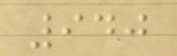940
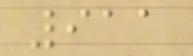911
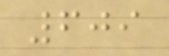609
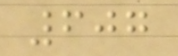607
